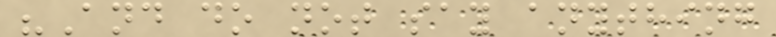"And do not say anything
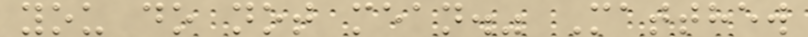you do not mean." Matthew
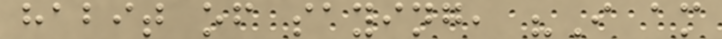habit of saying, "I am
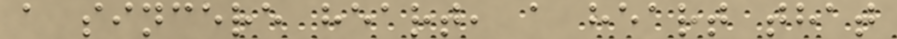a sincere heart, a heart that
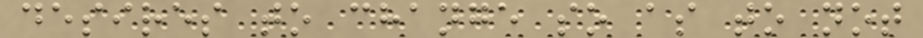desires to change so as to not
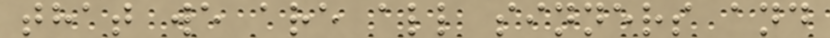that we are all sinners and
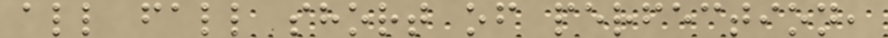all fall short of perfection,
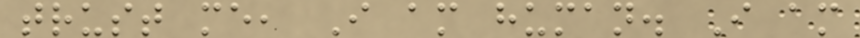trust me, I am human. I am
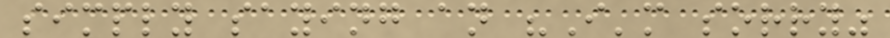simply saying an "I'm sorry"
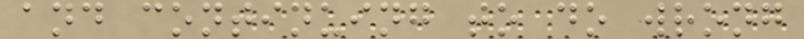and continuing to do wrong
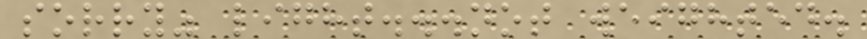sorry" light...not weighted.
